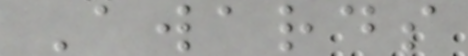Awards
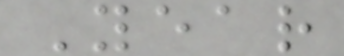Year
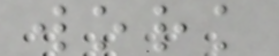work
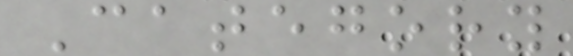Category
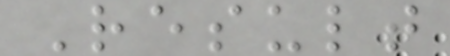Result
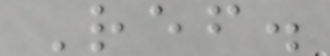Ref.
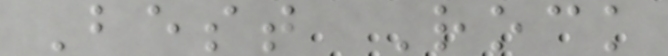Best Rock
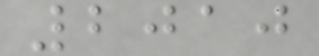2010
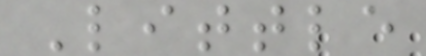Little
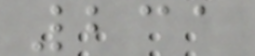231
